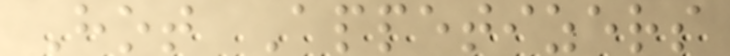Hot Appetizers
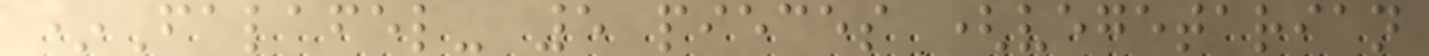*Falafel- 5 pieces (vegetarian
